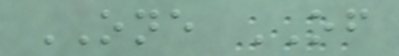ONE OF
